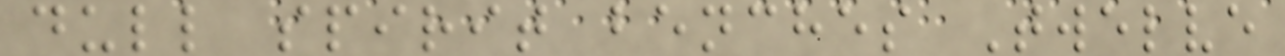dull spirit benches Twelve
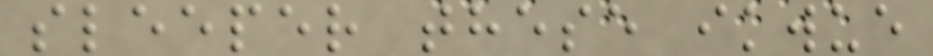sleeper these ikwue
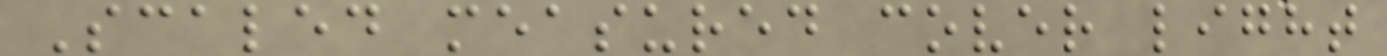Scaled measured cover light
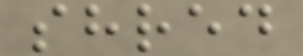shred
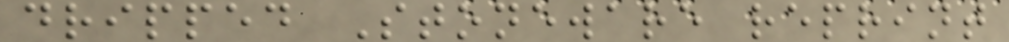dripped Stoneware reprint
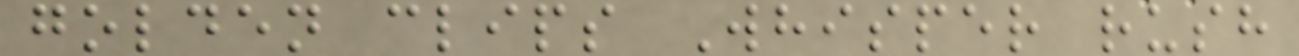golden clips Whisper rush
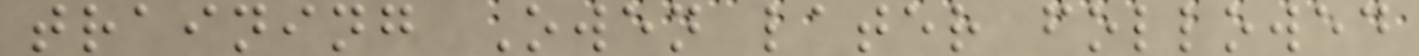training Owen later followed
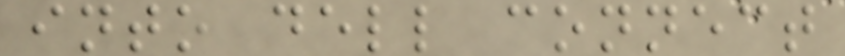into dell connect
